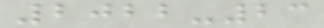2022-23
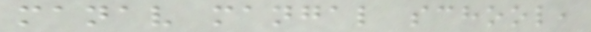manav mangal school,
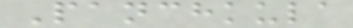Panchkula
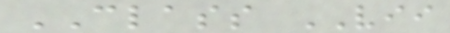CLASS VII
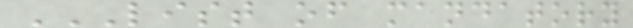LIST OF MANDATORY
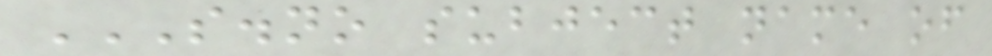S.NO SUBJECT NAME OF
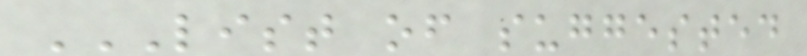LIST OF SUGGESTED
